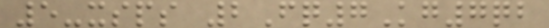5-xsps 2Fq7Kg7qb
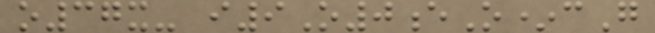o37x- i9O0eO*cG
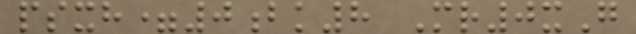psxh=0bk8 Mr0xG
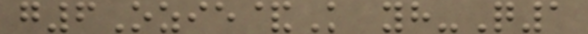g6Ozie&K yh-Q1
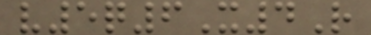v5q6X4R
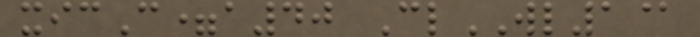xicC=a40 ClWL1@
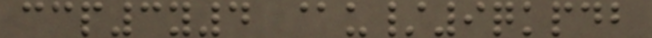ccp3y4 @u/9qkpdb
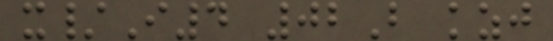x/I4 02B kzj
